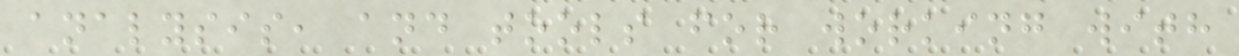analysis, and tools for working with
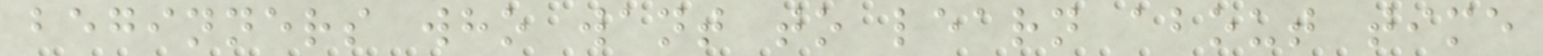beginners who want to learn about time
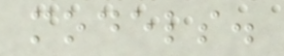models.
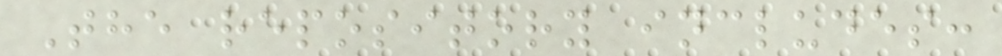The repository includes:
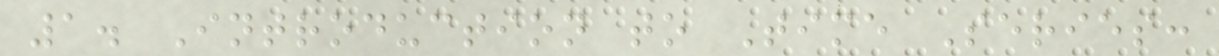1. Introduction to Time Series:
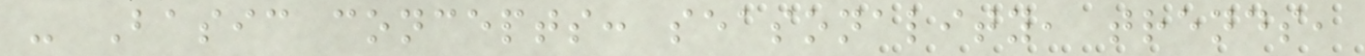- Basic concepts: seasonality, trends,
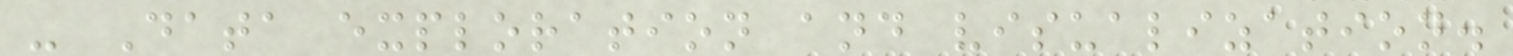- Data exploration and visualization.
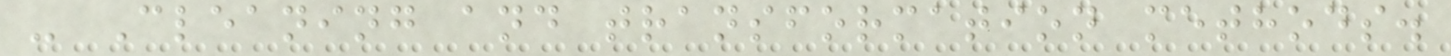- Cleaning and transformation methods.
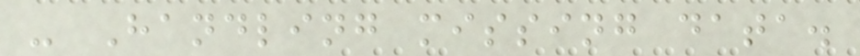- Handling missing data.
